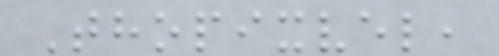Thopixvel,
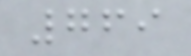769
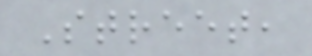Street,
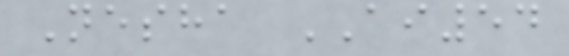Nesha AI54
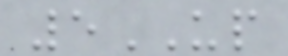5UP
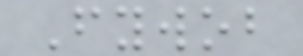Fywob
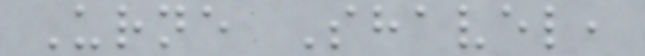Urne Shavel,
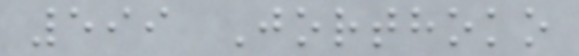599 Jorthoko
